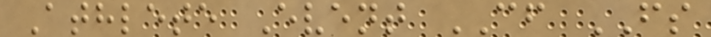Athlete Event CF FS
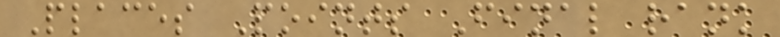Places Points Final rank
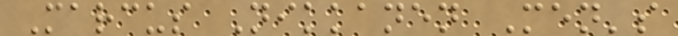Marcus Nikkanen Men's
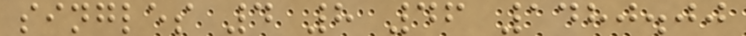singles 4 8 46 1480.00
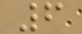6
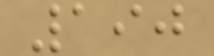190
